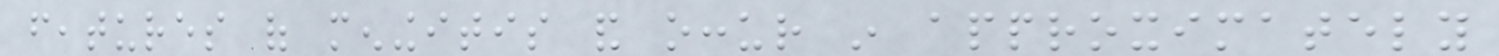features of meningitis and occur in approximately
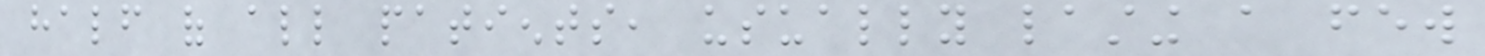half of all patients, usually lasting a few
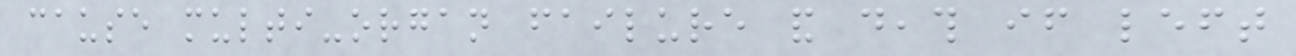cause multi-organ failure and death if left
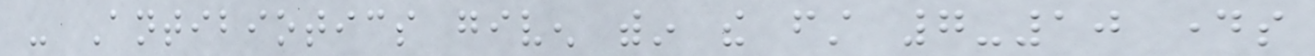- Antibiotics given within the first 7-10 days
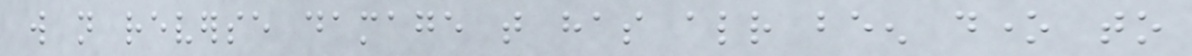will not reverse damage that has already been done to
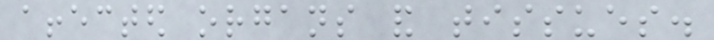affected organs and tissues.
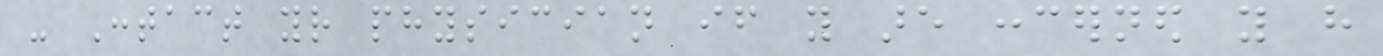- Contact your physician if you are concerned you have
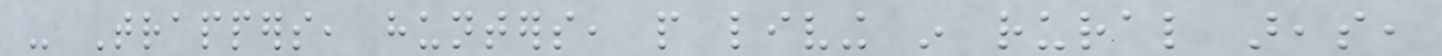- Trappers, hunters, people living in rural areas,
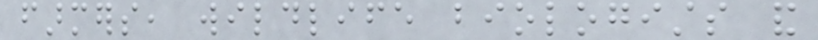farmers, wildlife biologists and
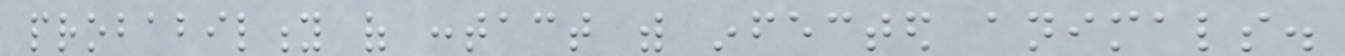probability of contact with infected animals.
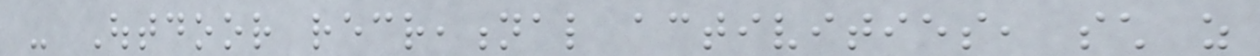- Outdoor recreational activities, such as
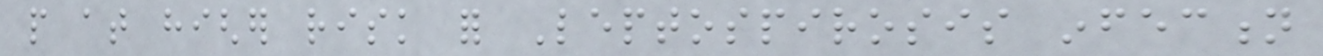people at higher risk for Leptospirosis infection
